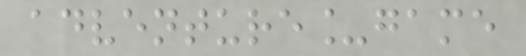adventure_game
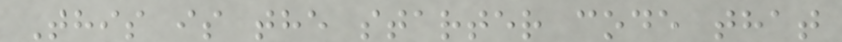This is the starter code that
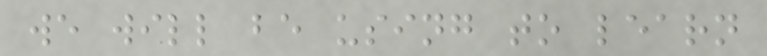we will be using to learn
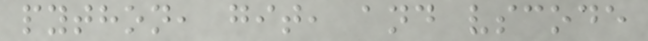python, git, and vscode
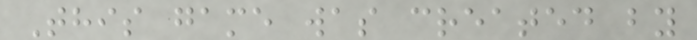This game was created by
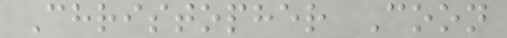Christopher Coon
